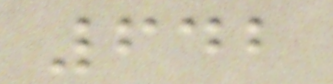642
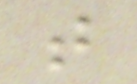t
